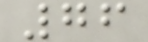76
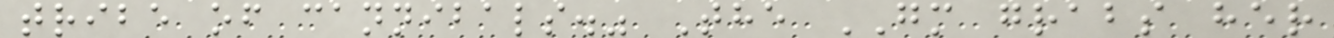tribe of cannibals." The GM grabs her
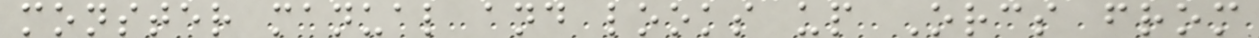monster manual and looks up Orcs from
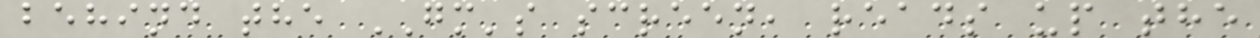behind the GM's screen, reads up the
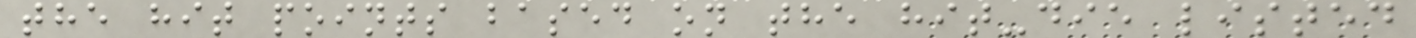the hit points based on the hit-die listed
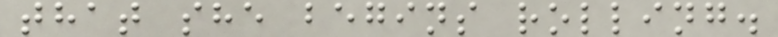that she begins rolling.
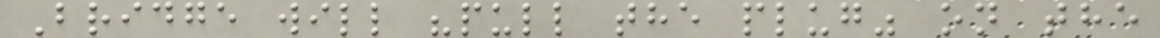Bridge will "pull the plug" on the
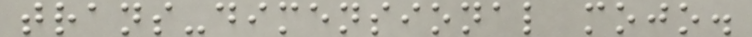trans-dimensional mojo.
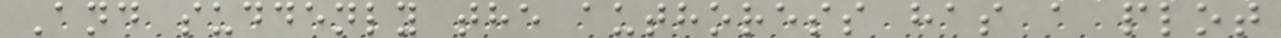And suddenly the authoress has a plot
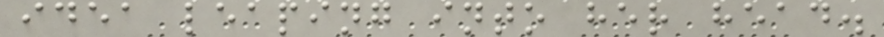idea leaping into her head.
